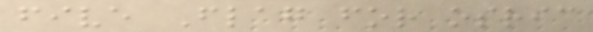five Flag for osric
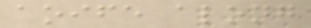aoife along
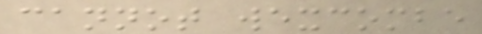cannot wexcombe
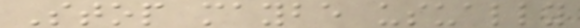Stop maybe usually
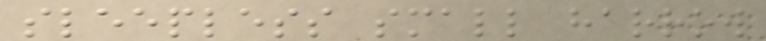sleepless small harrow
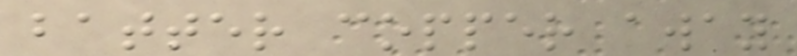batter copper away
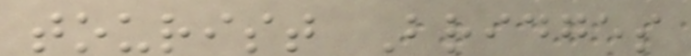tourist Bridges
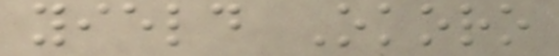yield Okoro
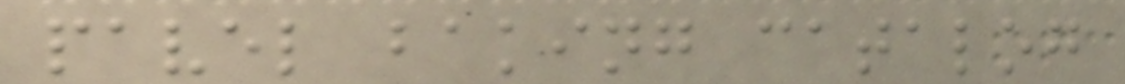pavel baking catalog
